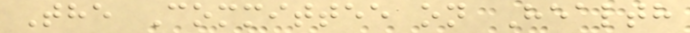The Committee on Health
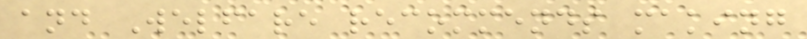and Welfare recommends making
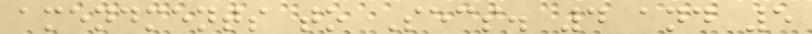amendments to Secs. 4 and 5
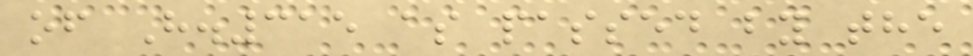of H.315 as passed by the
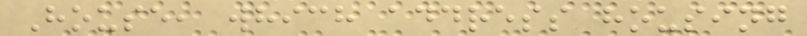House, which address housing
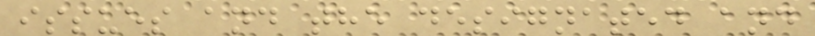issues and the designated and
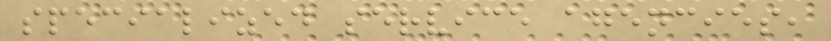specialized service agencies,
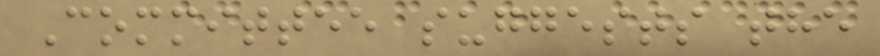Committee suggests the
